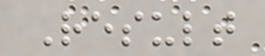Result
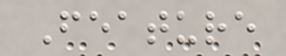Feature
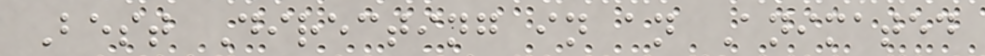Best Directing in an Animated
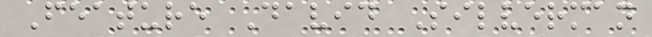Feature David Silverman
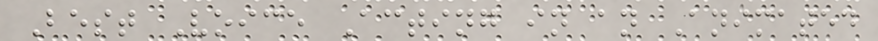Best Voice Acting in an Animated
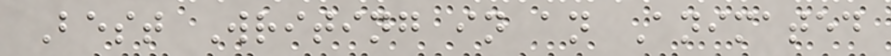Best Writing in an Animated
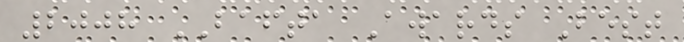2008 BAFTA Awards Best
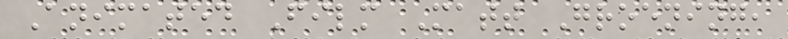Animated Film Matt Groening,
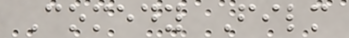Comedy Film
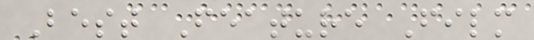Best Feature Film
